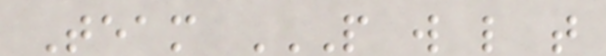Team P W L T
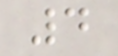4
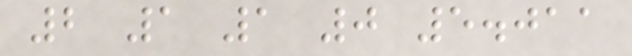2 1 1 0 5.011
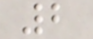2
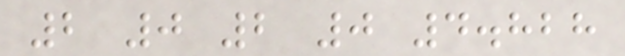2 0 2 0 4.828
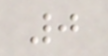0
